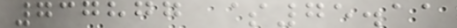737877 $75.11
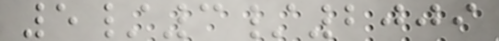5/3/2009
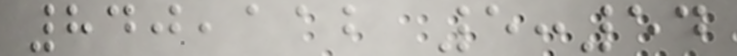840,112 5:54
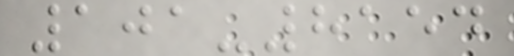101-8154
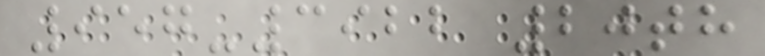957-3922 20th
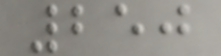250
